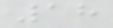18
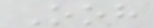Ooh
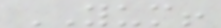YUM!
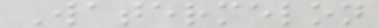Watermelon
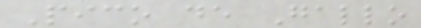Pico de Gallo
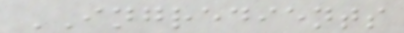INGREDIENTS
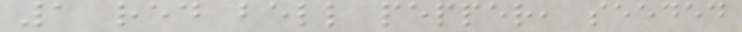1 red bell pepper, seeded
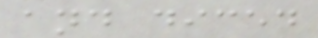and diced
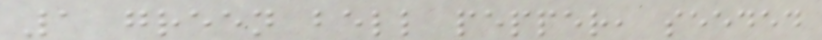1 green bell pepper, seeded
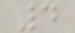4
